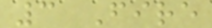3 Fire
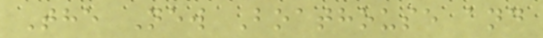The New Boathouse and
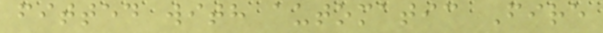fitted with automatic Fire
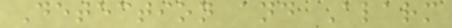Detection and Alarm
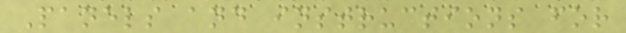Panels and instructions for
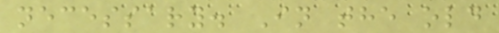necessary. In the old
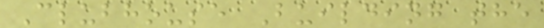Clubhouse Building the
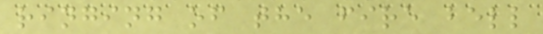ringing of the fire bell
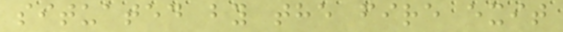situated by the fire exit
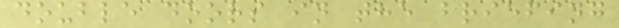double doors in the briefing
